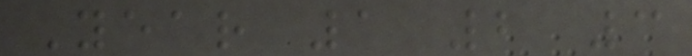Year 1 2 3
